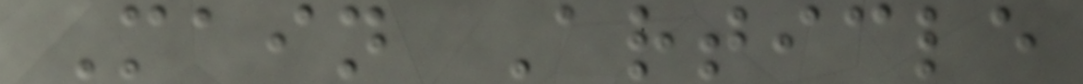Main Article
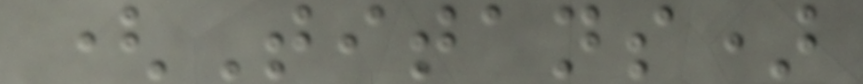(Titans)
